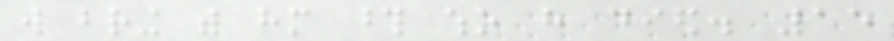will bring with him those who have died. 15
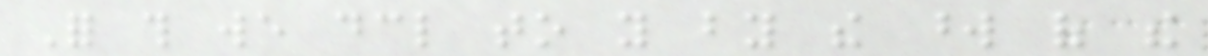For this we declare to you by the word of the
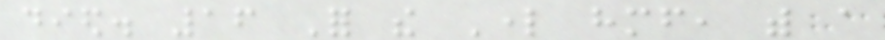died. 16 For the Lord himself, with a
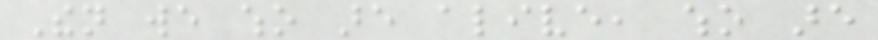Then we who are alive, who are
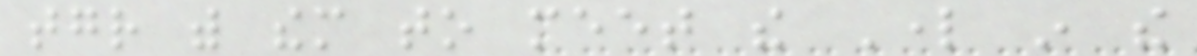together with them to meet the Lord in the
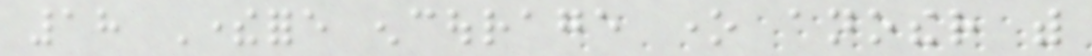18 Therefore encourage one another with
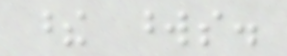these words.
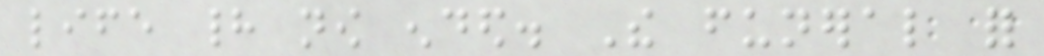life had now ended. The funeral for
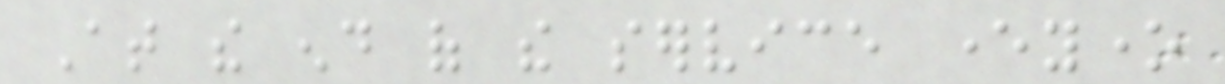At the end of the service everyone
